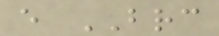e BRC
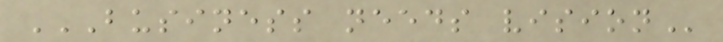BUSINESS NEEDS VISION
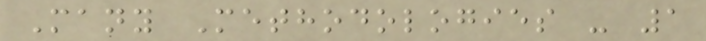Many Methodologies - 1
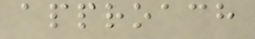approach
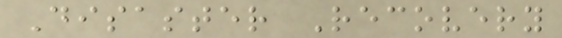Disaster Recovery
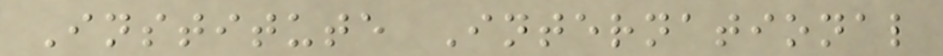Institute International
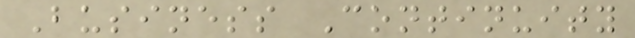Business Continuity
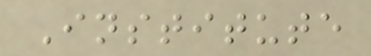Institute
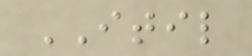ITIL
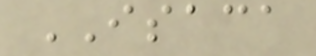ISACA
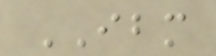IBM
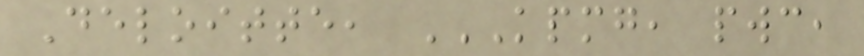Deloitte, KPMG, PWC,
